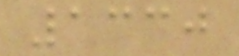1330
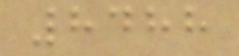8488
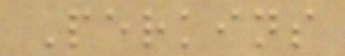Perkins
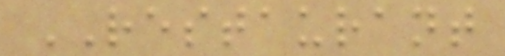RESTAURANT
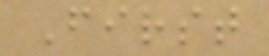First
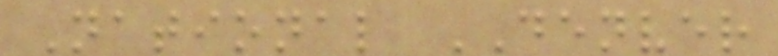National DENVER
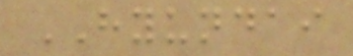HYUNDAI
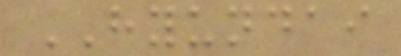HYUNDAI
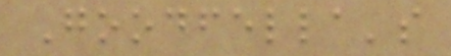Goodfella's
